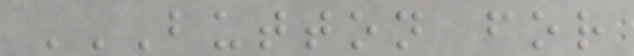BUTTON FOR
